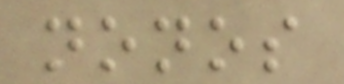nonos
